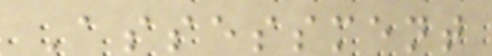Assessment
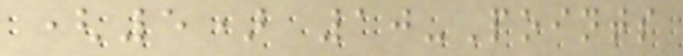(5) 10-Points
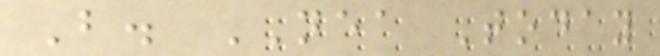B. NEA Today
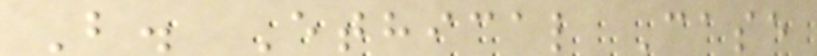B. Ethical Case
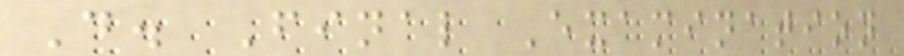D. Final Examination
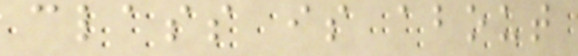class is about
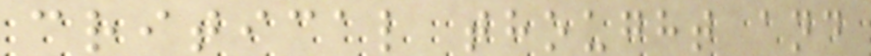critical thought and
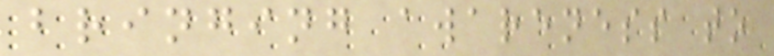bringing awareness to
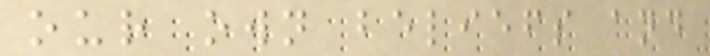our own beliefs and
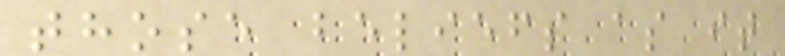those beliefs as it
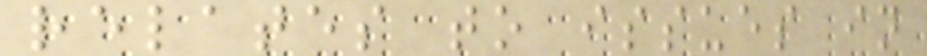relates to issues in
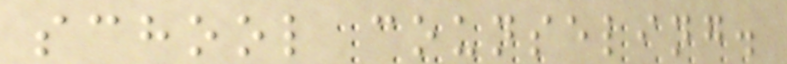school counseling.
